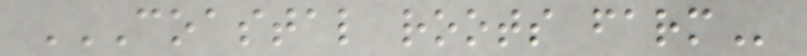COASTAL ROOTS FARM
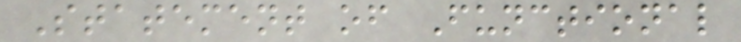Statement of Functional
